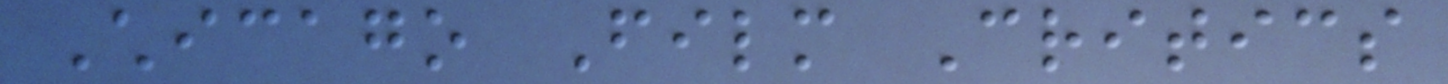Chicago Film Critics
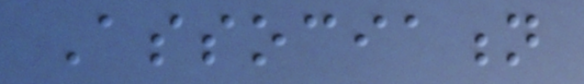Association
